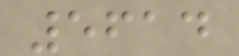5614
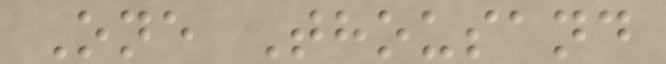One Thousand
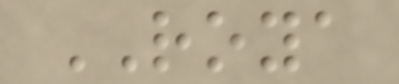ROYA
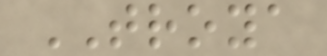TROYA
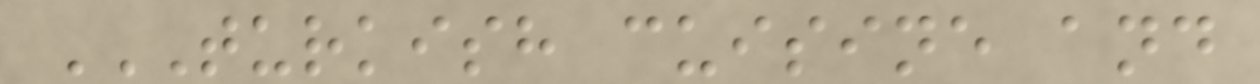TURKISH CUISINE AND
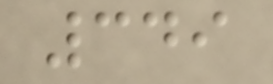349
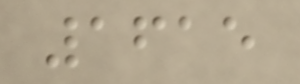1615
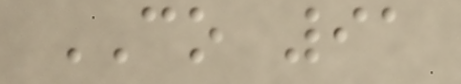CO 91
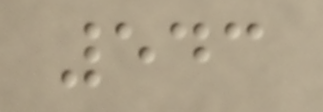543
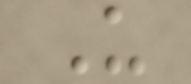U
